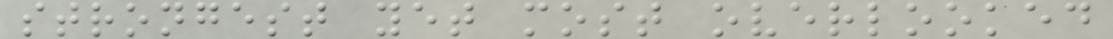strongest yet most overlooked
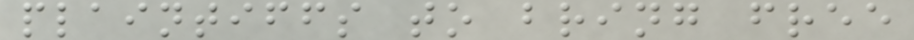plaintiffs to bring free
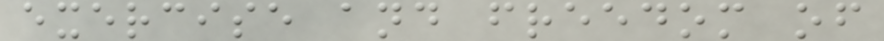exercise and freedom of
